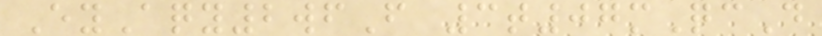EyAqy2wfF 3t07mQcD
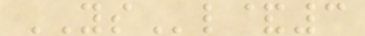YSl&3
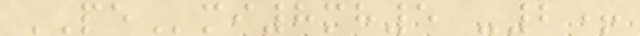PEmi8mh5 -2+
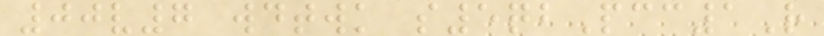00v7 wdtwk s5qbPcc1R
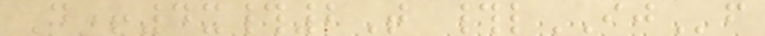D+4x#2T #lIJf
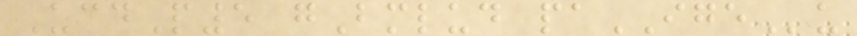UcdP5 gBmlud paIGEu
